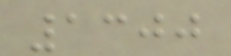1300
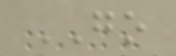GO
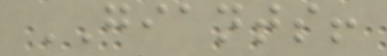GIANTS!
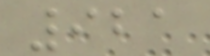921
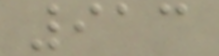913
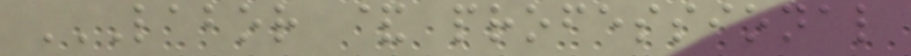LABOR & PROFESSIONAL
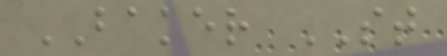BAKER ST
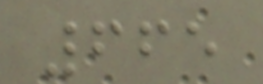665
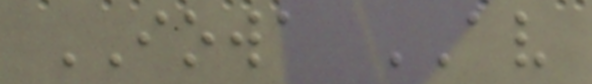IOWA AV
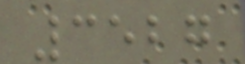3527
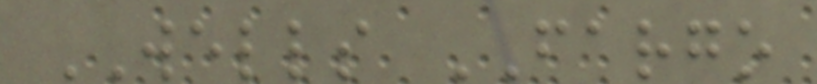WELLS FARGO
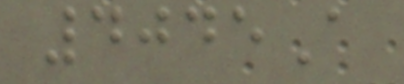4045A
